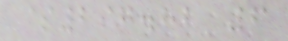$297.82 6
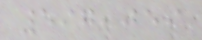597,059
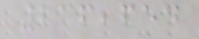236,654
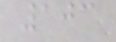103
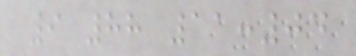9 88 11:04
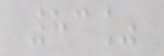83%
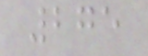275
